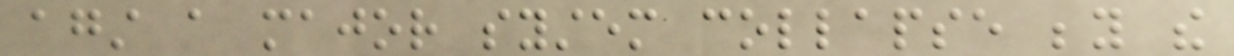against a major system collapse beyond the
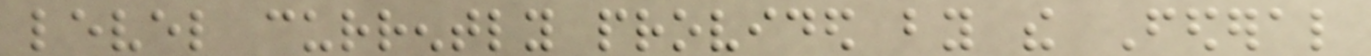level currently provided by the Federal
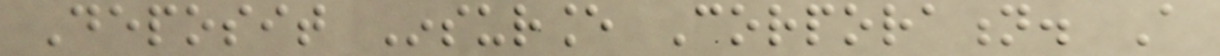Deposit Insurance Corporation. A
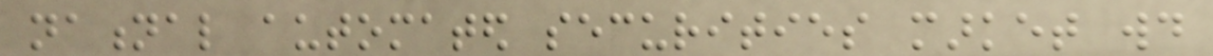national automated securities market would
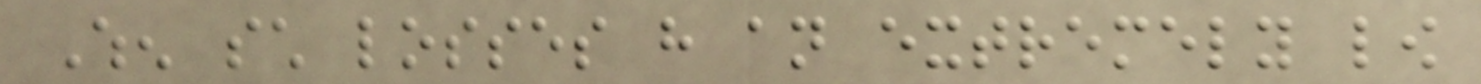When such losses have an extremely low
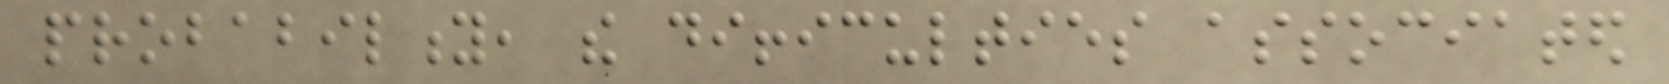probability, the difficulties associated
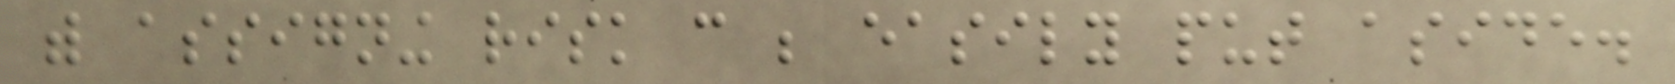with assigning risk can be easily put aside.
